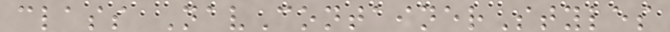class NavContainerStyles
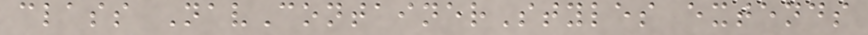class NavContainerStyles extends
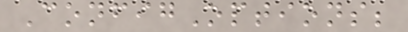ConfigOptions;
